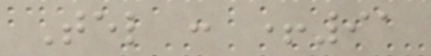Tel : +91
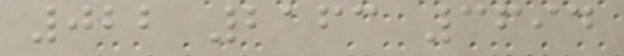022 2163 3694
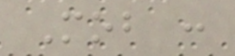Mob :
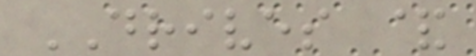DRIVES &
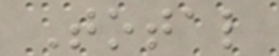Total
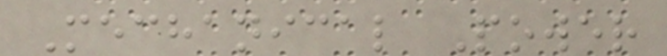Mechanical Power
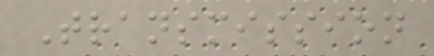Transmission
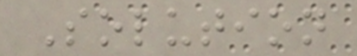Solution
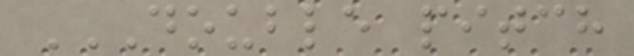DOUBLE PITCH
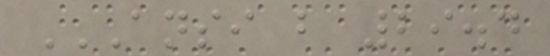ANSI B 29.4
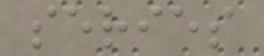series
